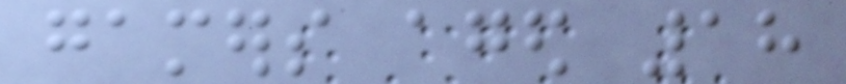gamers aged 18
